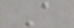A
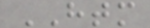HTM
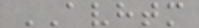AVHTM
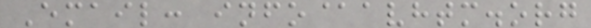Email: info@avhtm.org
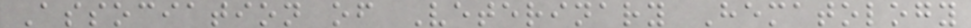Association of Veterinary Hematology
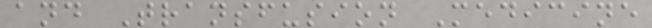and Transfusion Medicine
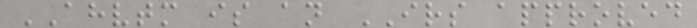AHVTM is an IRS approved
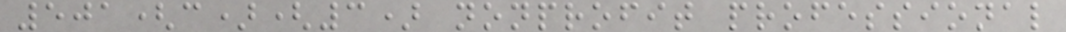501(c)(3) nonprofit professional
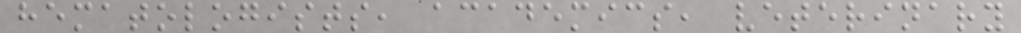hematologists, academics, veterinary
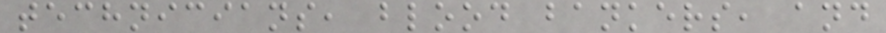technicians, blood bankers, and
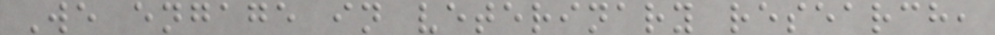We engage in veterinary research,
